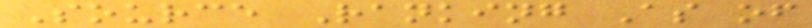Source Ranking As of
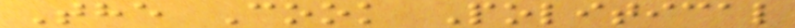The Cook Political
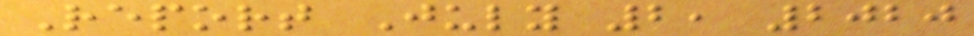Report July 2, 2020
